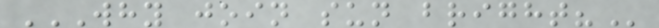WHY JOIN SUN BRIGHT?
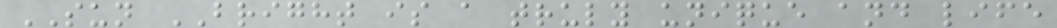SUN BRIGHT is a truly unique and life
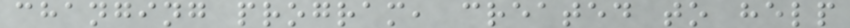changing program, created to help
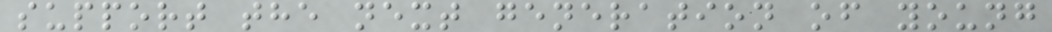support the next generation of young
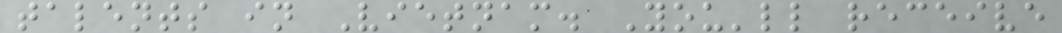talents in Vietnam. You'll receive
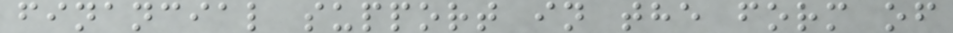financial support in the form of
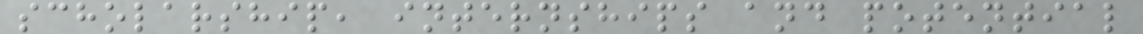scholarship, internships and potential
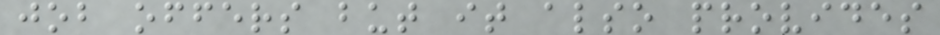job offers but it also provides
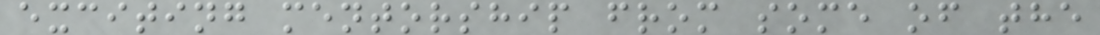exciting mentorship from some of the
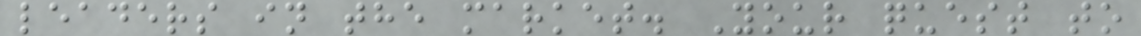leaders in the market. Your quest to
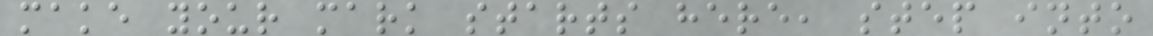make your mark starts here, step into
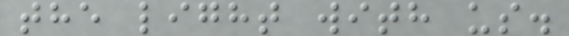the light with us.
